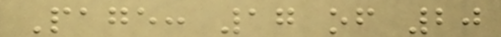Page: 17 of 20
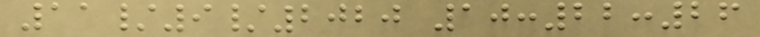11/9/2020 10:22:26
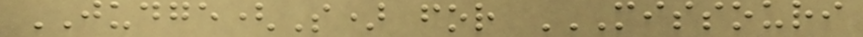JUDGE(S) for MISSOURI
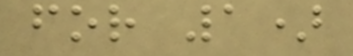for 1)
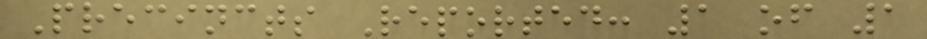Precincts Reported: 1 of 1
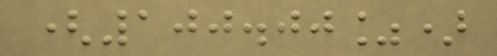(100.00%)
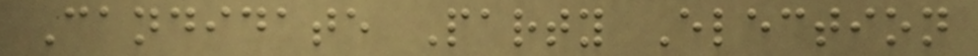Candidate Party Election
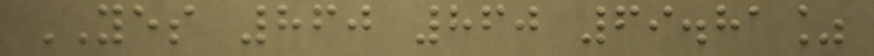YES 860 860 69.81%
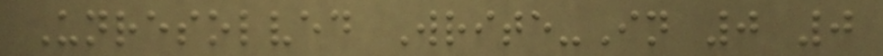Unresolved Write-In 0 0
